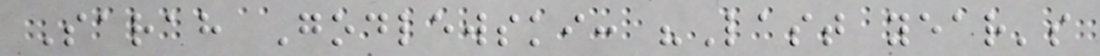Sarah Godlewski: "Last year's
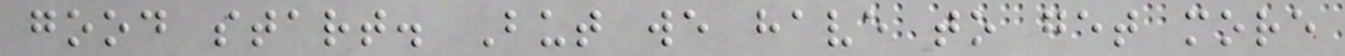good start. But we have to get more
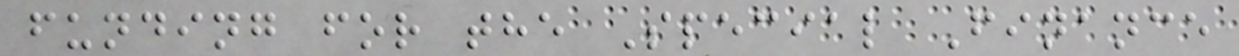funding for the Special Finance
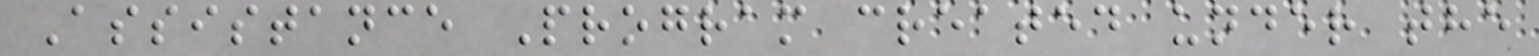Assistance Program created under the
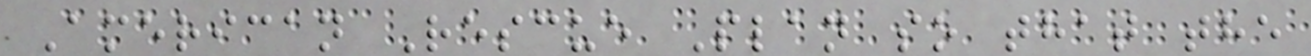American Rescue Plan so that the
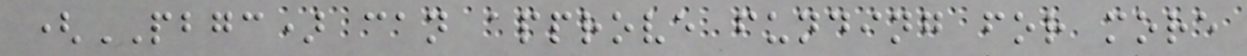(PBGC) can approve funding for more
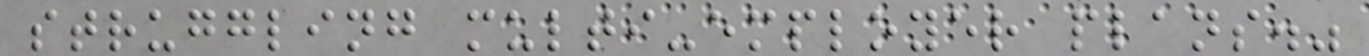struggling multi-employer plans."
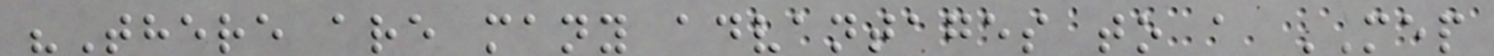"There are many advantages to a MEP
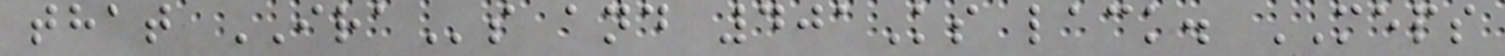that IRAs and 401Ks lack. MEPS
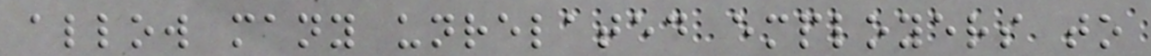allow many unrelated employers to
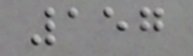157
